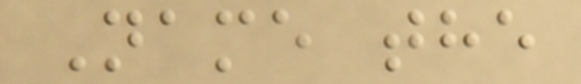Name the
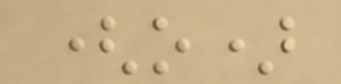(o)
